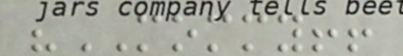"MOMMY!!
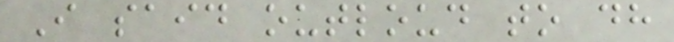I said outloud to dh
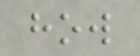how
